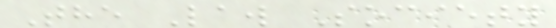The Law Society
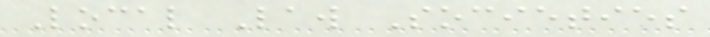Local Law Societies
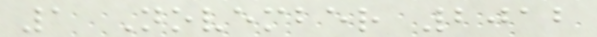1 November 2012
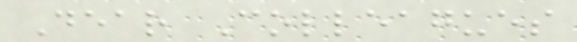Dear Colleagues
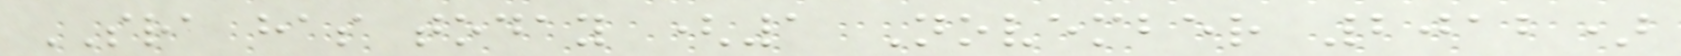SRA has today (1 November 2012)
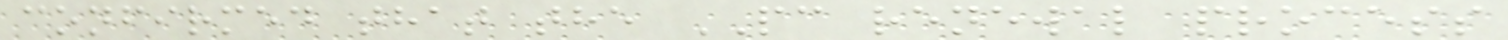confirmed that the PC renewal process
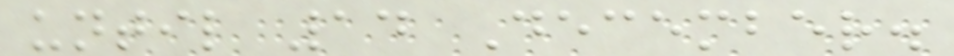until 14 December.
